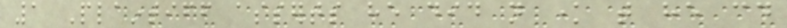1 Plaintiff asserts he did not know that he could
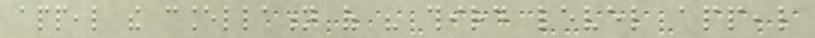appeal the cancellation of his third level appeal
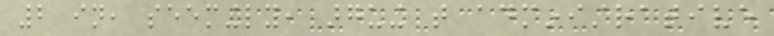2 in, seemingly, arguing that administrative
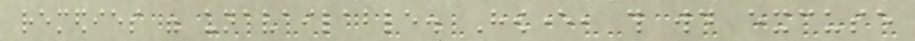remedies were unavailable. However, this would excuse
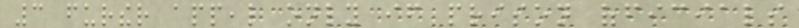3 further appeal only if prison officials
